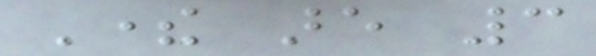There are 3
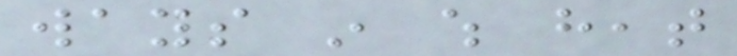ways in which heat
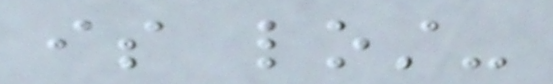is lost-
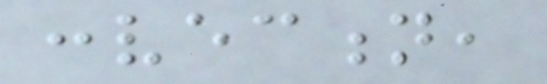convection,
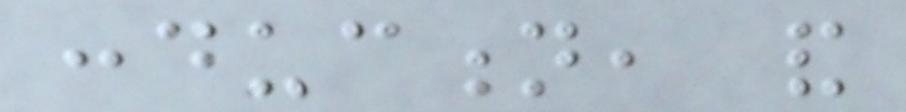conduction, and
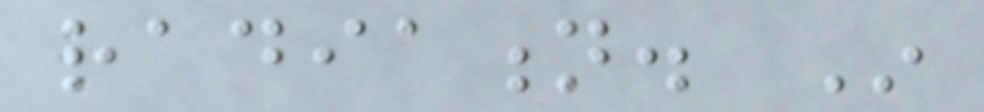radiation. In
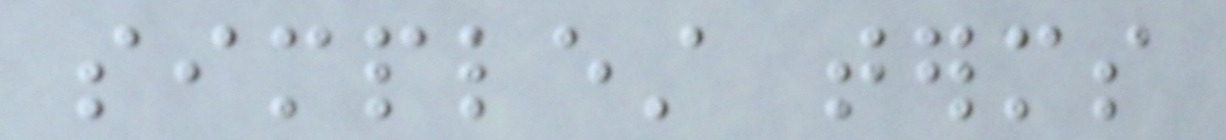simplest terms
